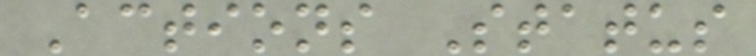Actions Status
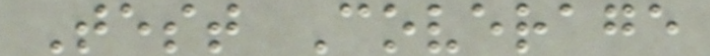Test Coverage
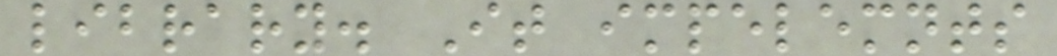library. It impelemnts
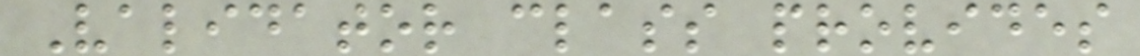Validator class provides
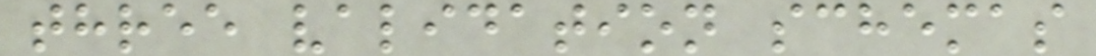three validation schemas
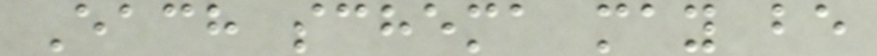Each schema may be
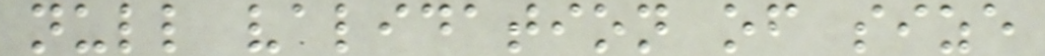null validation of size
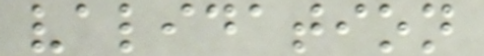validation
